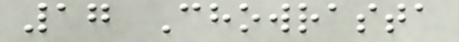17 Chowrasta
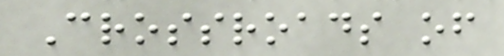Crossroads of
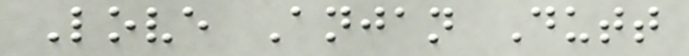Love Anjan Dutt
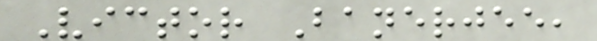Victor Banerjee,
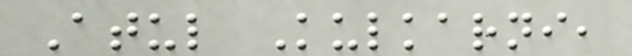Atul Kulkarni,
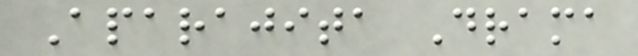Aparajita Drama
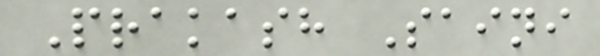Prakash Saini
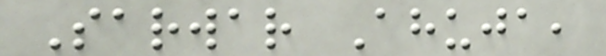Sarwar Ahuja,
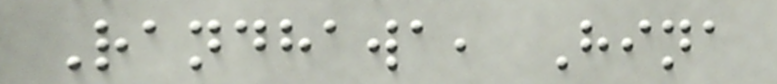Randhawa, Hina
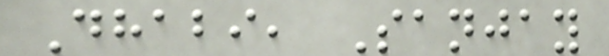Dhabi, Sanjay
